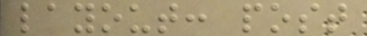layout: post
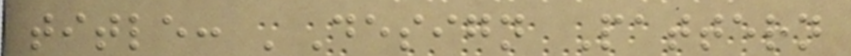title: 'Design Pattern
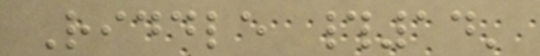Riddle #14'
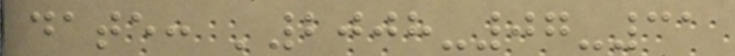date: '2008-07-31
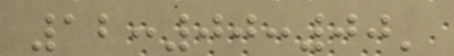12:00:00'
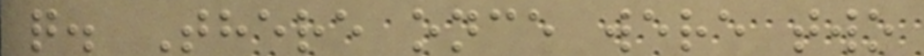q. There once were two
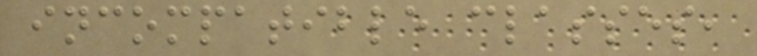incompatible classes,
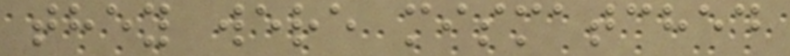they were mismatched
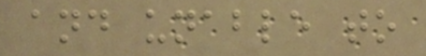and unable to
